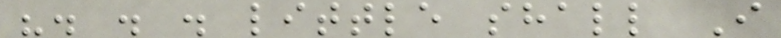". . . little shall I
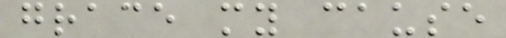grace my cause
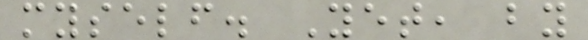myself. Yet, by
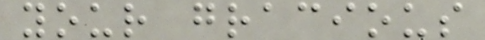your gracious
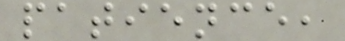patience,
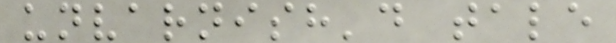unvarnish'd tale
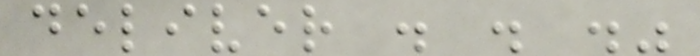deliver . . ."
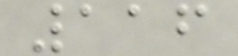116
